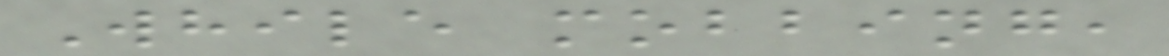While mobbing,
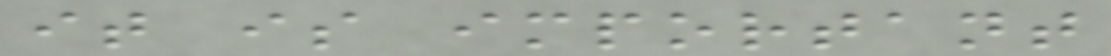it is important
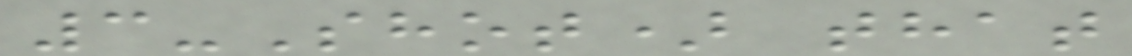3-Shot) that
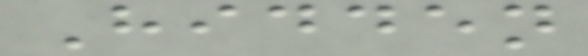Hidden
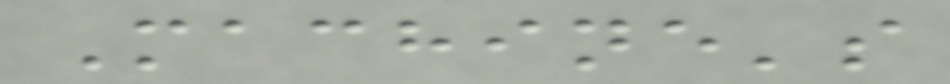Machine's
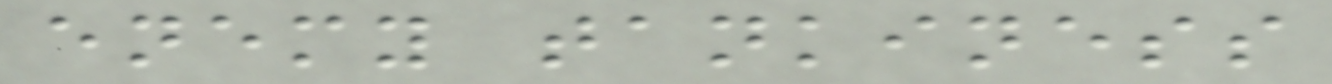enemy tankiness
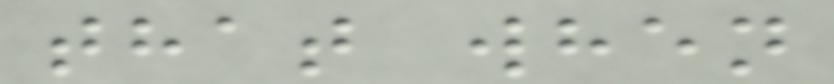that when
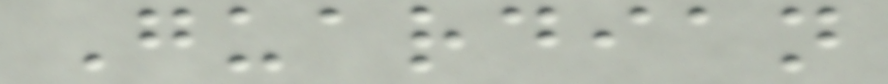Guardian
